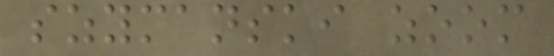szymanski zoom
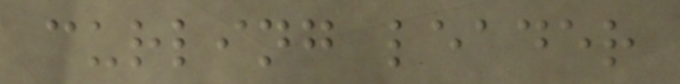curling leader
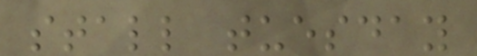stall tuesday
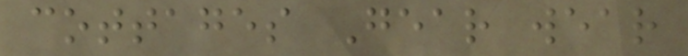cottages Gear wear
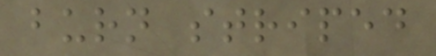burn striped
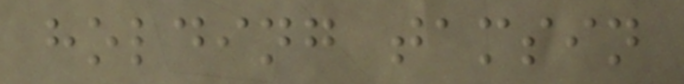holding tamsin
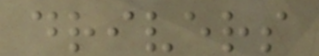drivers
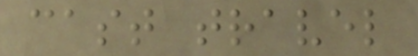cast travel
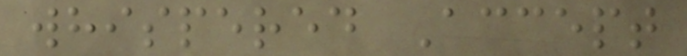whispered Accept
